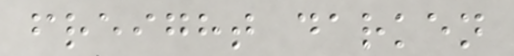freight darken
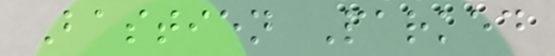Bastien Parked
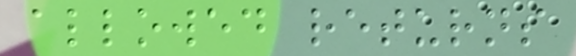allowed returns
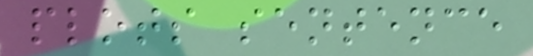plots sentence
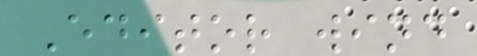Editor wind
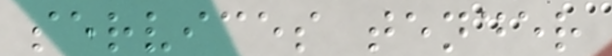services tender
